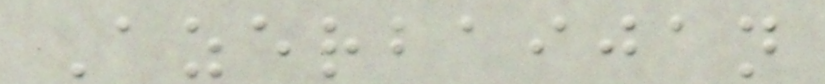Azerbaijan
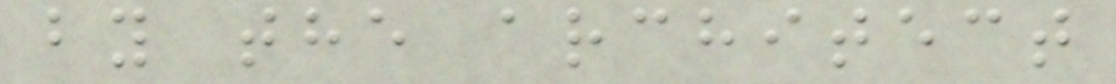by the architect
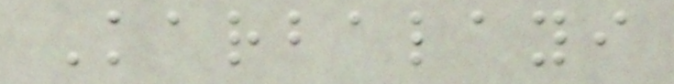Karbalayi
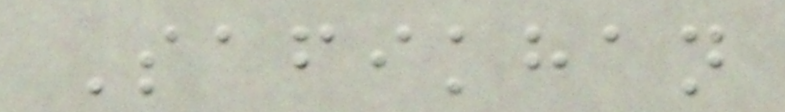Safikhan
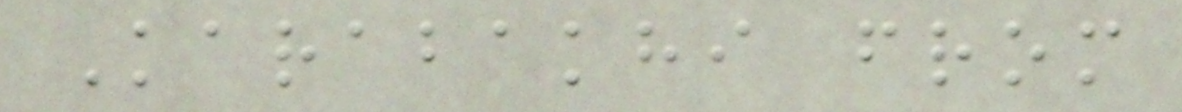Karabakhi from
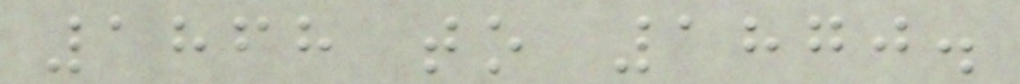1868 to 1870.
